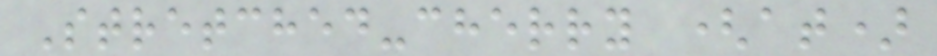Stretched-cherry (at)
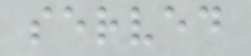served
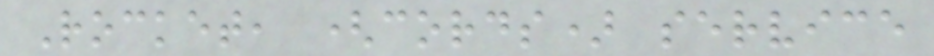Rocket, (cords) service
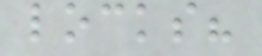locks?
